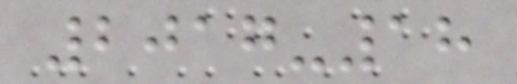2017-18
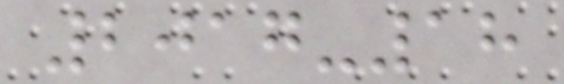2017-18
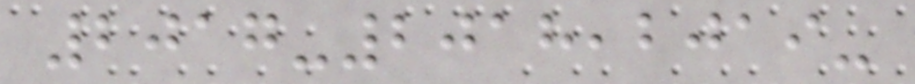2017-2018,2019-
